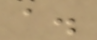a.
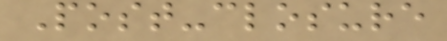Post-closure
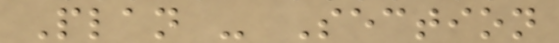Plan - Section
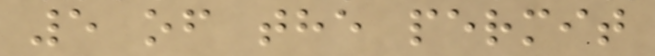5 of the permit
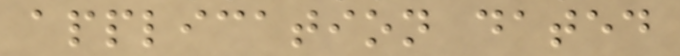application dated
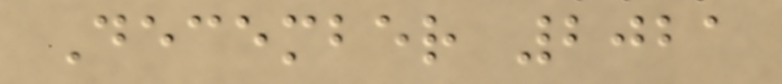December 2021
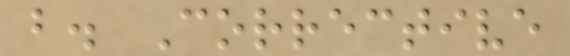b. Corrective
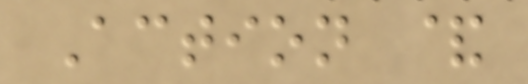Action &
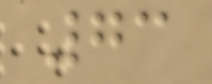73
